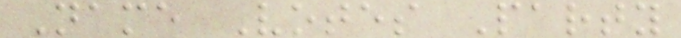Name Votes Party
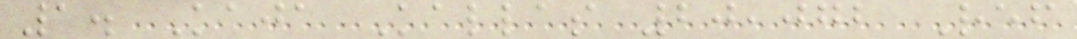1. Kaja Kallas 20,072 Ref
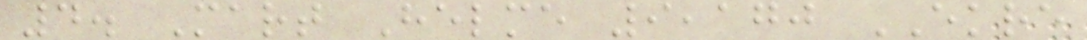4. Mart Helme 9,170 EKRE
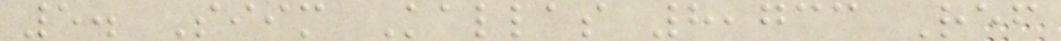5. Siim Kallas 8,733 Ref
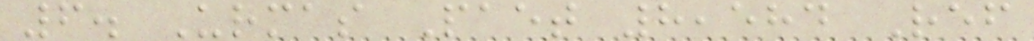6. Urmas Paet 8,584 Ref
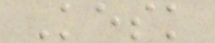Kesk
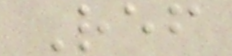Ref
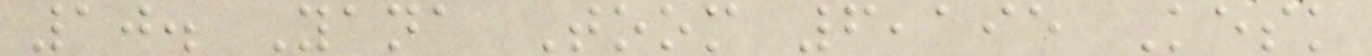10. Yana Toom 6,195 Kesk
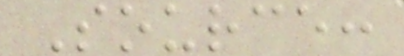Source:
